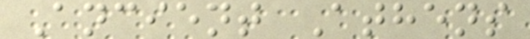Ancient Athens
